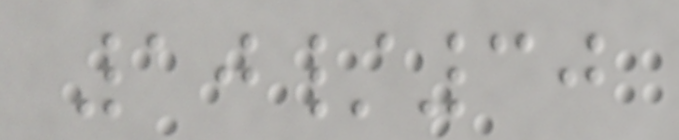10/30
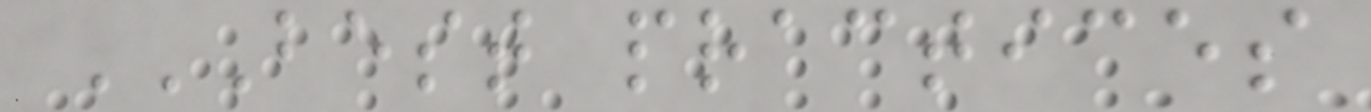BEST PRACTICES
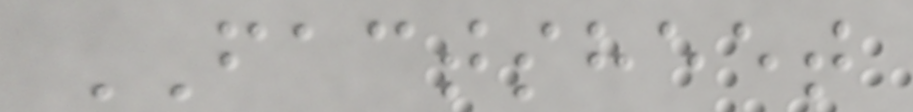FACTSHEET
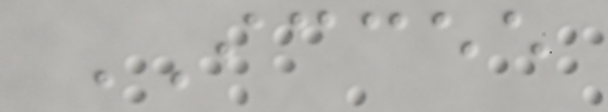ICCEE
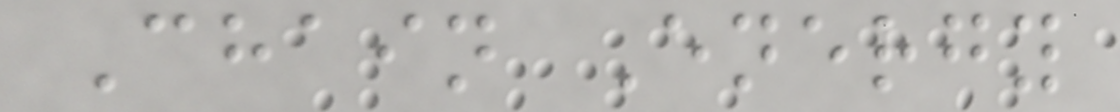Chain Energy
